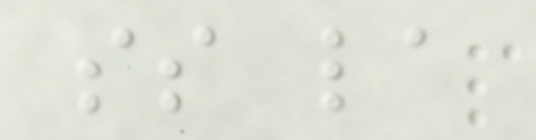ss la
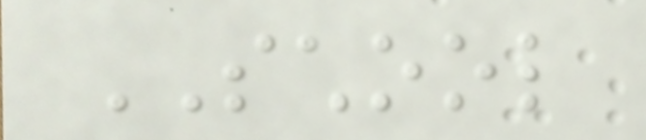SCHOOL
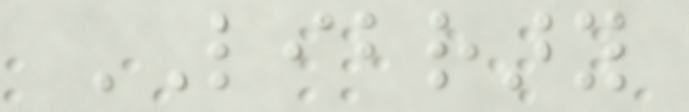LIBRARY
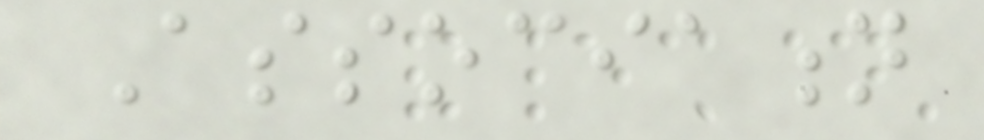Association
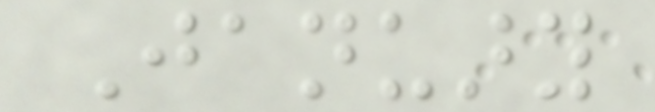January
